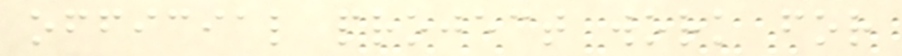official project work for
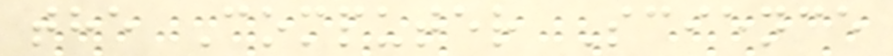the Computer Science
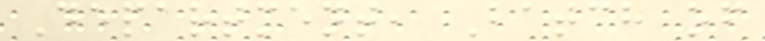Department, Batch of
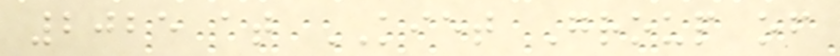2025 at KIET Group of
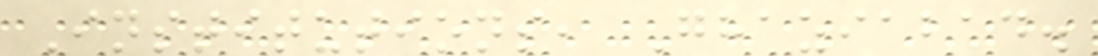Institutions, Ghaziabad.
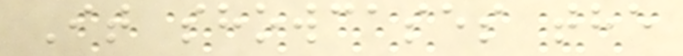It showcases the
